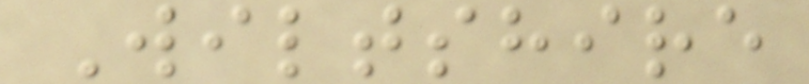Wiltshire
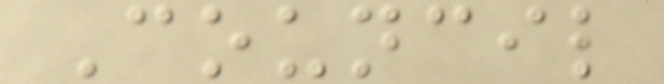Council
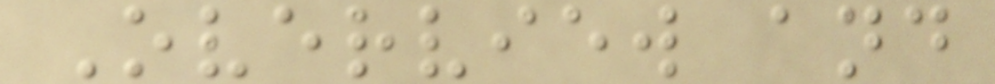Overview and
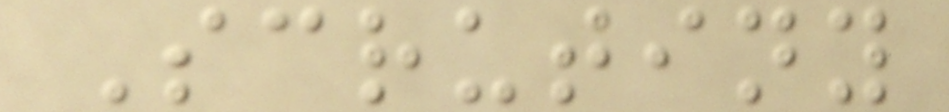Scrutiny
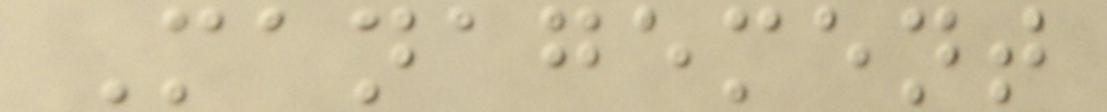Management
